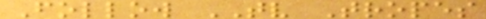Follow TV Tropes
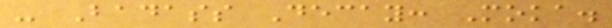- Badass Decay: Moka.
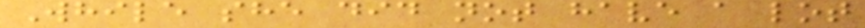While she did not have a lot
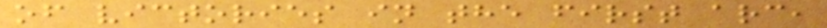of victories in the first arc,
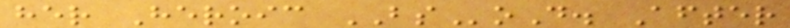her Heroic BSoD. After
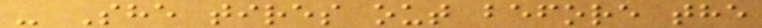- She tires out before the
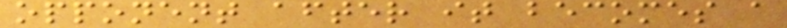opponent after it becomes a
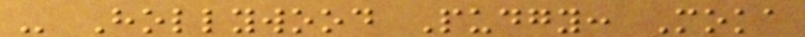- Hollywood Pudgy: Moka
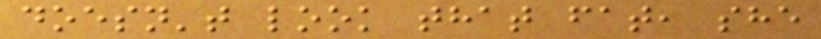doesn't look that fat, she
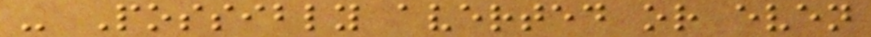- Possibly averted or even
